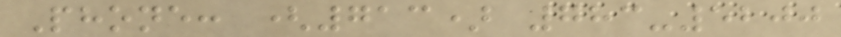Phone: (713) 783-5200
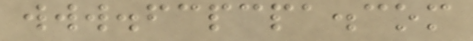www.fcpcpa.com
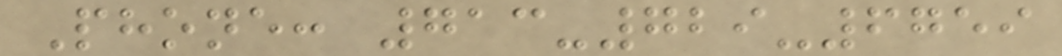Phone: 713-729-6759
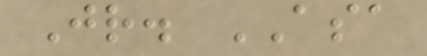Jr. ASA
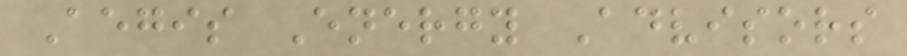Aegis Energy Advisors
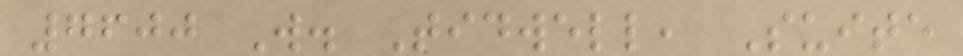7600 W. Tidwell, Suite
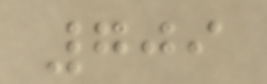709
